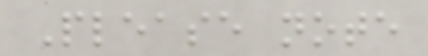Please note
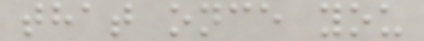that once you
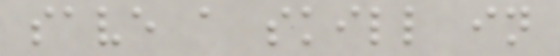save a skill in
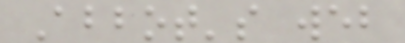Abbot's web
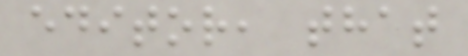editor, that
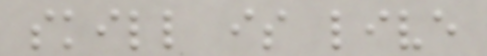skill is live
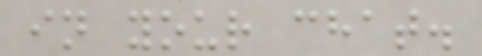in your chat.
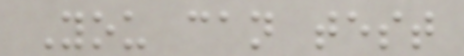You can test
